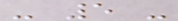- 5 -
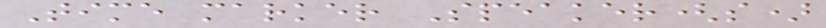Time marker Speaker(s)
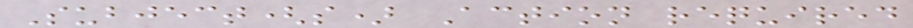Subject(s) Action required
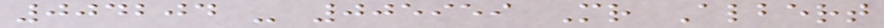004204 - 005959 Mr Albert
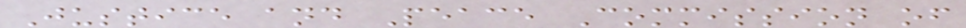Justice and Peace Commission of
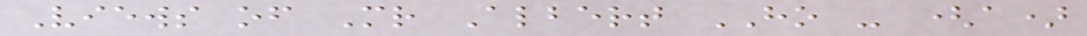Views of Mr Albert HO - (a)
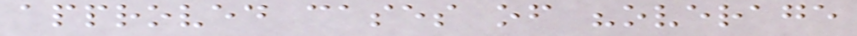approved cases of "overage
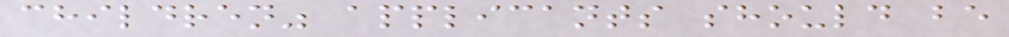children" applicants should be
